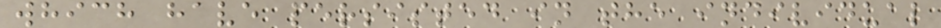which have persisted in the individual
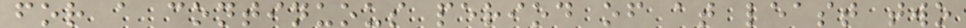for a continuous period of at least two
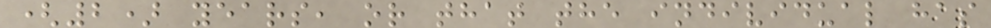(2) years, or that the individual has
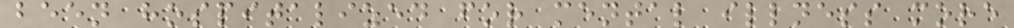been hospitalized for mental illness more
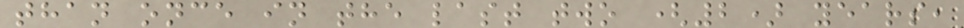than once in the last two (2) years,
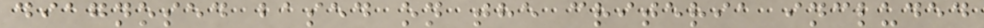diagnosed based on the criteria included
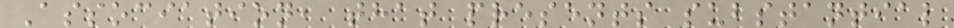Association, that presents substantial
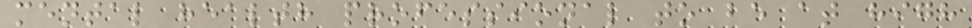mental health professional to be at high
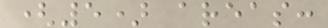(5) areas:
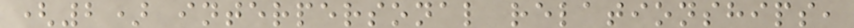(2) interpersonal relationships,
